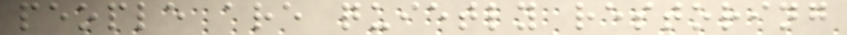people are quietly restoring
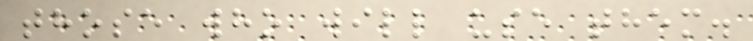those who will use them.
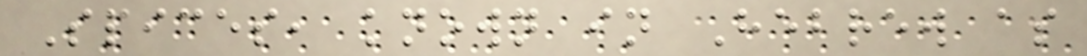Spices, known in Hebrew as
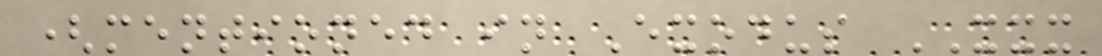(mentioned in Exodus XXX
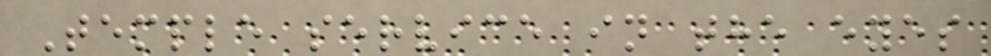Temple service in the eyes
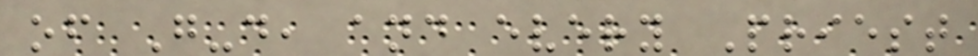of G-d, and every Priest
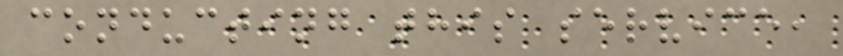conducting this service,
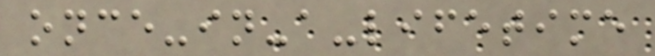once-in-a-lifetime
